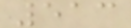513
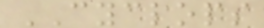CYCLOPS
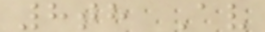8th Av
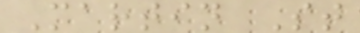Martin St
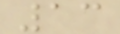13
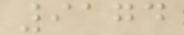9174
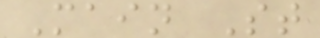Main St
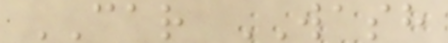CAR WASH
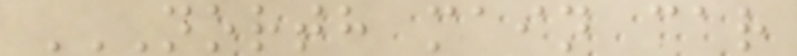NORTH MAIN CAR
